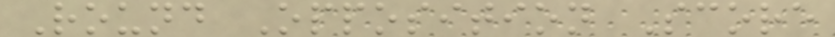Round Opposition Score
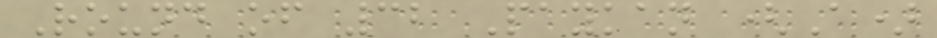Round of 32 Paykan (A)
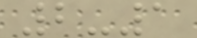2-1
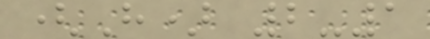(H) 2-1
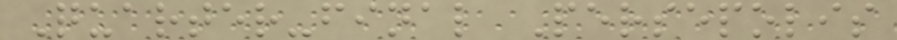Quarter-final Persepolis
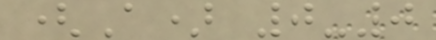(A) 0-0
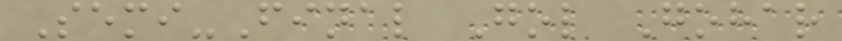Semi-Final Gol Gohar
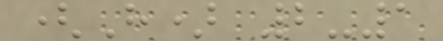(H) 2-1
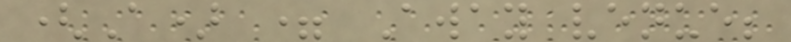(A) = Away venue;
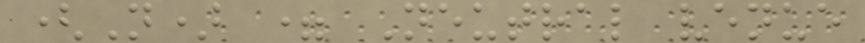(N) = Neutral venue
